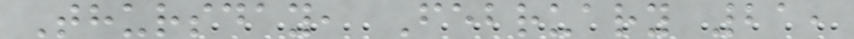Thursday, February 21,
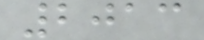2013
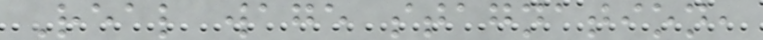Real wage stagnation,
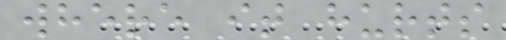where it hurts
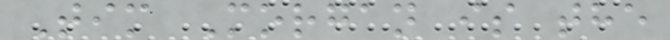Tim Morgan is the
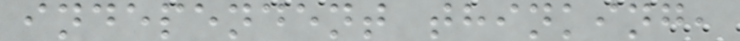independent thinking,
